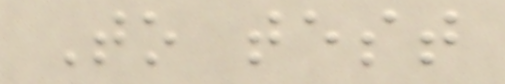To test
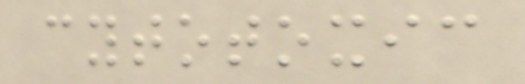cytotoxic
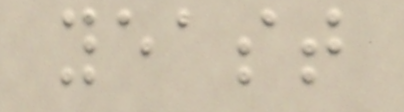yeast
